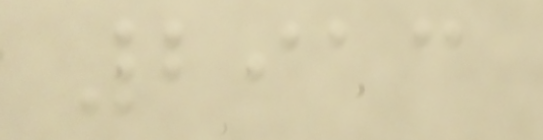2913
